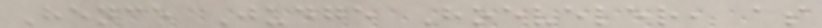Hence Judge Hoeveler, as
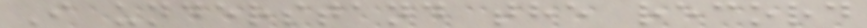I understand the record
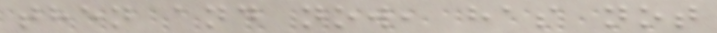then and now, has not
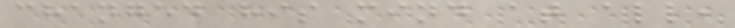changed his mind at all,
